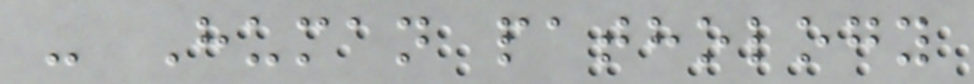- Human pathology
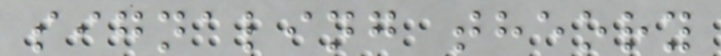signaling theory
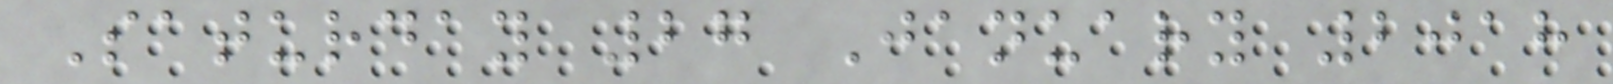Saturday 27 January 2018
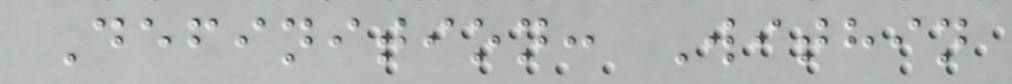Definition: Within
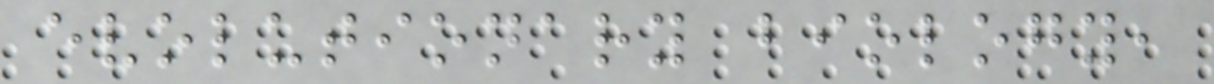evolutionary biology,
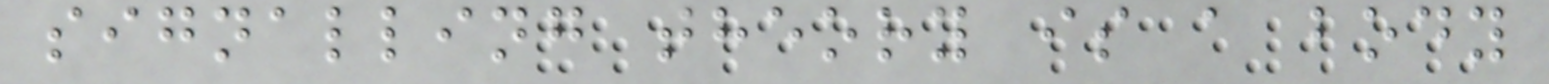signalling theory is a body
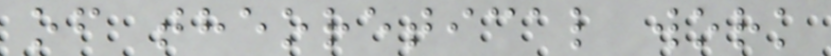of theoretical work
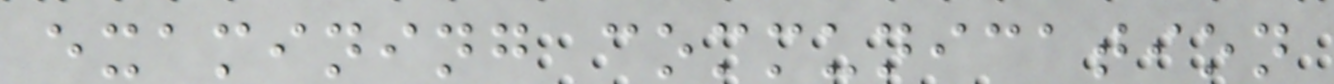examining communication
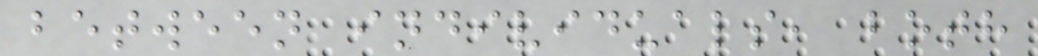between individuals, both
